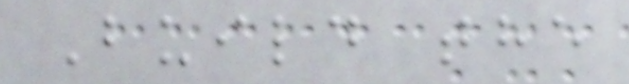Build the
